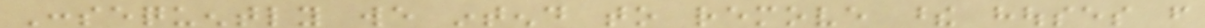Consequently we intend to remove these houses from
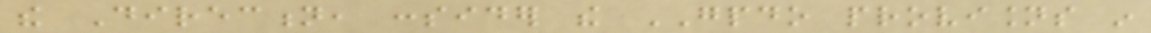the Direction, consider the GPDO provisions in
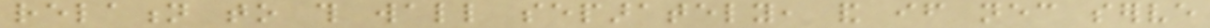relation to this wall separately, and if necessary serve
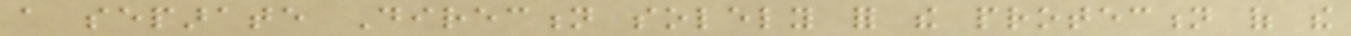a separate Direction solely for the protection of the
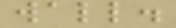wall.
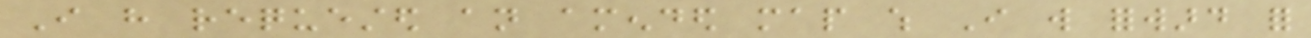I have requested an amended map which I will forward for
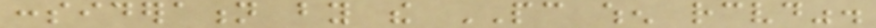consideration by the PC when received".
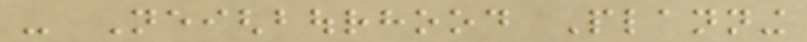- Neighbourhood Planning
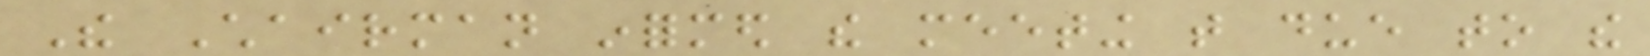The Chairman informed the meeting that due to the
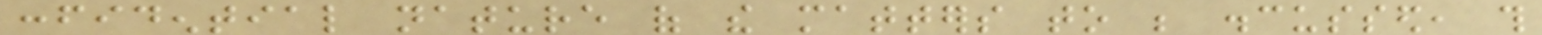confidential nature of the matters to be discussed, this
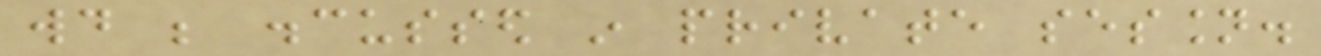would be discussed in private session.
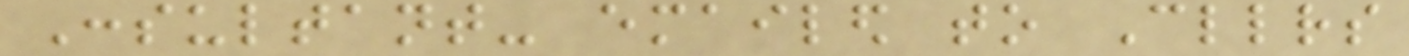Consultant- emailed to Cllrs
